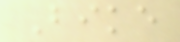Bike
